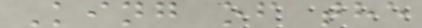King of the
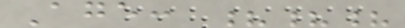Age: ???
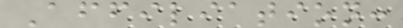Affiliation:
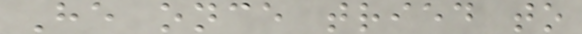He once tried to
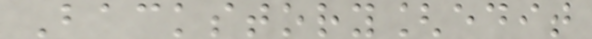Backstory[edit
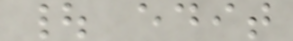| edit
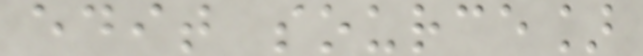edit source]
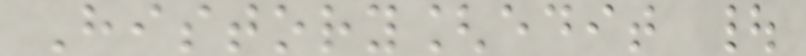History[edit |
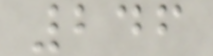246
